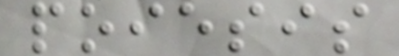poiesis
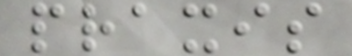praxis
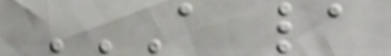A LA
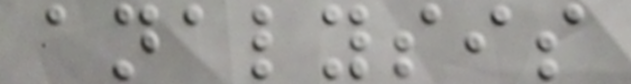analysis
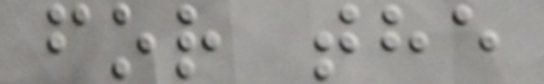for the
